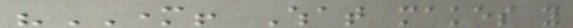"MOTHER! What makes you
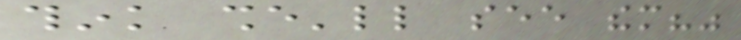think she'll see them?"
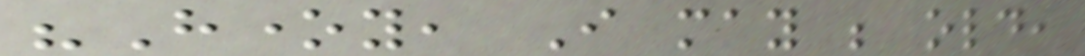"Honey, I may be old,
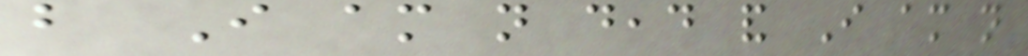but I am not dead and I am not
